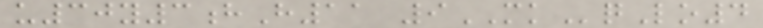u30y3hH11 9MKqLo4
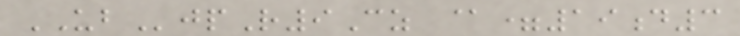UBjpR9Cz @=19d3
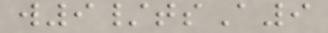w9/tsA9
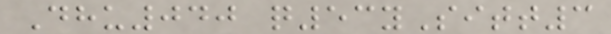Dhu040 q53ySitt3
